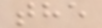the
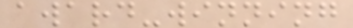award-winning
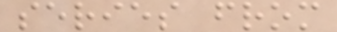series from
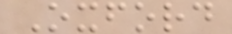Oxford
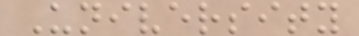University
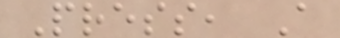Press, A
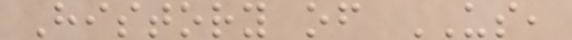History of US,
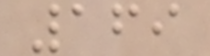169
